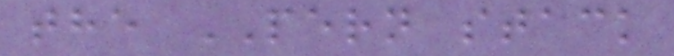the PERN stack
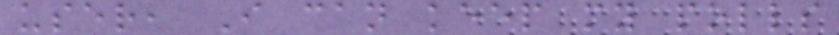user, I can keep my polls
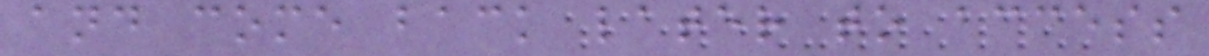and come back later to access
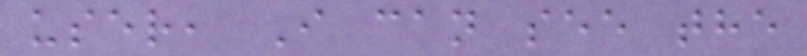user, I can see the
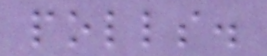polls.
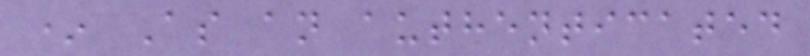* As an authenticated
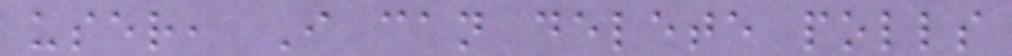user, I can delete polls
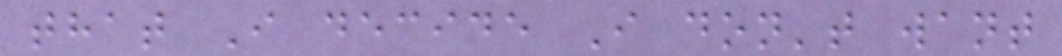that I decide I don't want
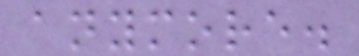anymore.
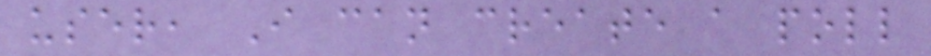user, I can create a poll
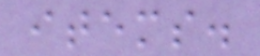items.
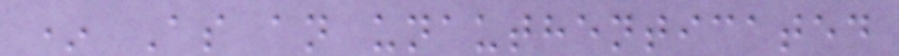* As an unauthenticated
